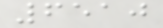6510
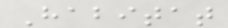Habitat
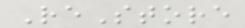ReStore
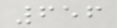656
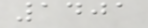1401
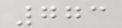773
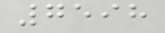7598
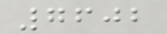7602
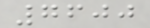7600
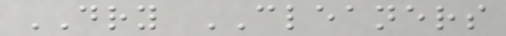DRY CLEANERS
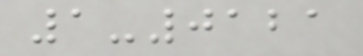1-0121
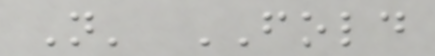N' FOLD
